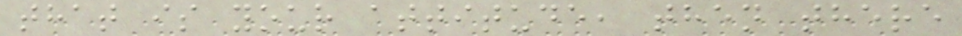that is your attitude, then there
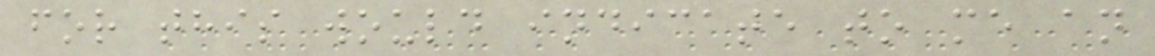for this would indicate to me an
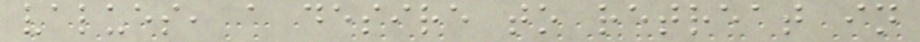values, a desire to retreat in
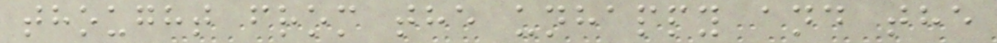thought from the unhappy and the
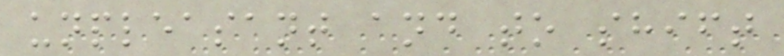unpleasant and to shift
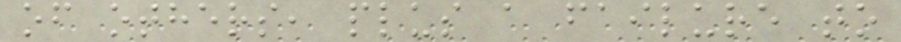of others, plus a failure to
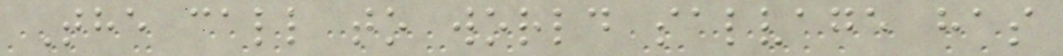The call to world salvage has
